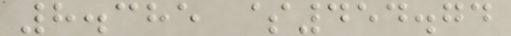8.385 $454.74
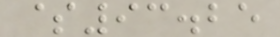$93.25
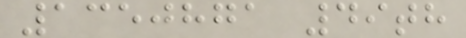1350871 49th
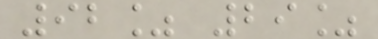92% 29%
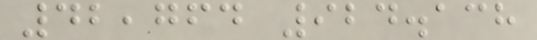42,764 924.138
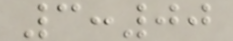3:00
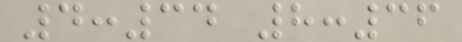4:34 8:36
